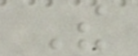The
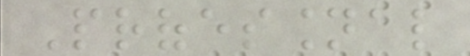Professional
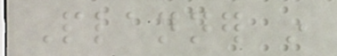Planner in
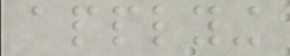applying
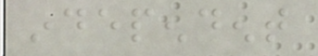independent
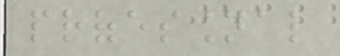professional
